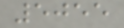5055
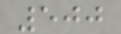500
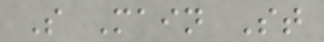S Main St
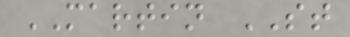MARTIN ST
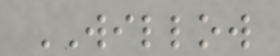WILLOW
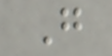G
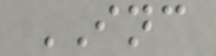INC
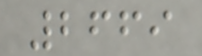2669
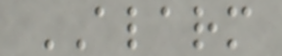ALARM
